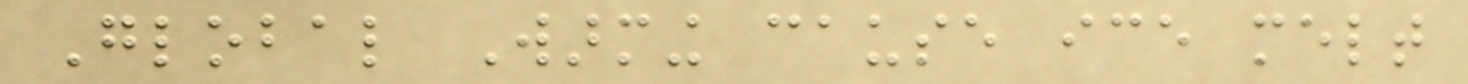Global Warming cause ice melt
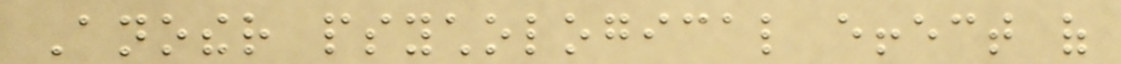Another psychological effect of
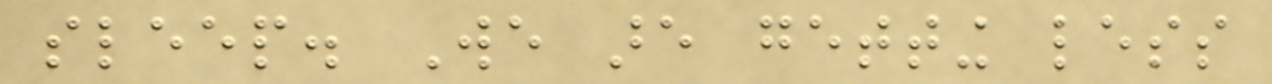sleep. We are getting less
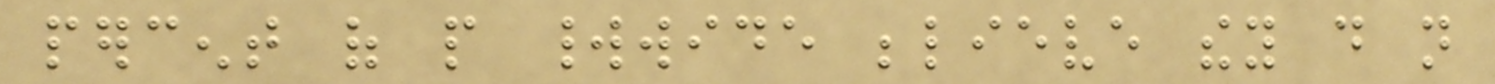percent of people worldwide believe they do not
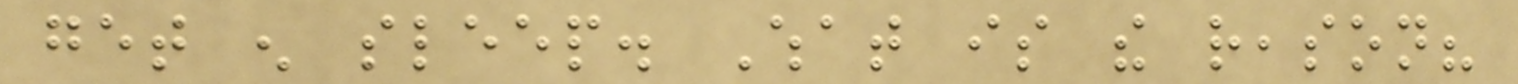get enough sleep. What is the reason?
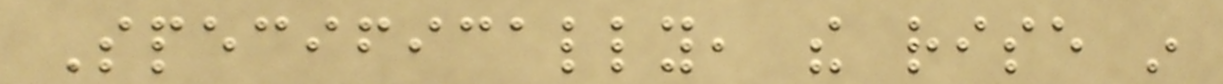Specifically, the rise in
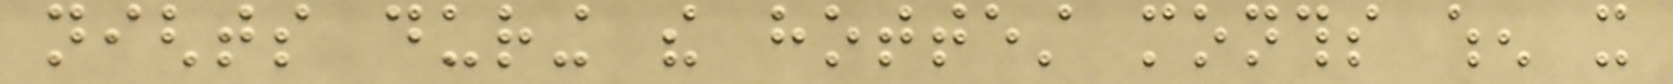nights during the hottest months when it
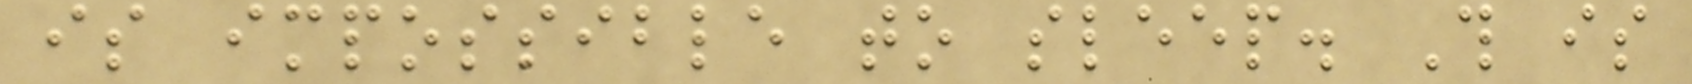is impossible to sleep. This is
